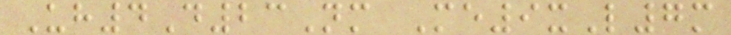Uh4D23Nm Me9xL7m
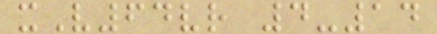xV64vr 4-14
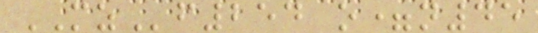MZf254 o=n45
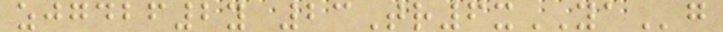zjgdbf2y 23Tr6xYAg
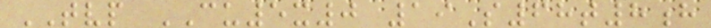TVP CU5x0 19S68t8h
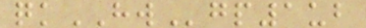qkHWgp1ub
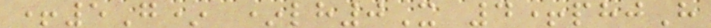+5G* *lh0X 4+phjH
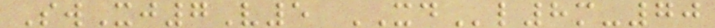SwXj7V5 XDl8m-70
